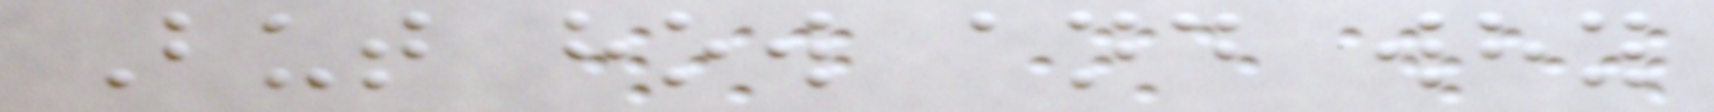But how and why
